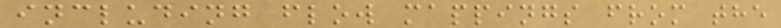including flow mappings from the
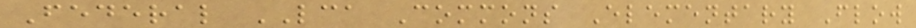Federal LCA Commons Elementary Flow
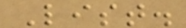List.
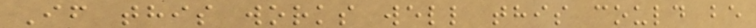If this works well this could be
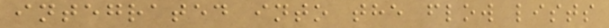integrated into the flow lists
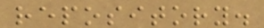repository.
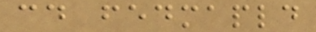cd fedmapld
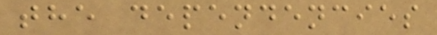the dependencies
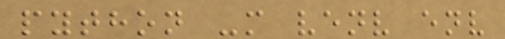python -m venv env
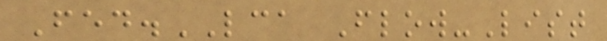Fed.LCA Flow-List
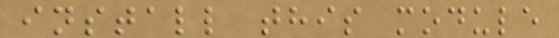install this module
